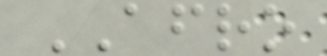AFRO
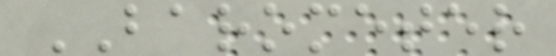BAROMETER
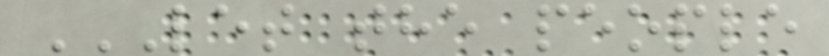LET THE PEOPLE
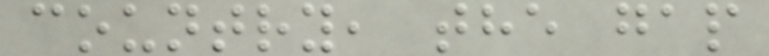country, the gap
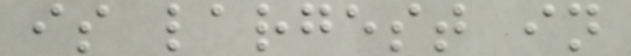is largest in
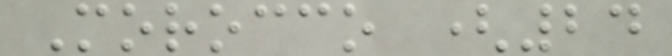Morocco (24
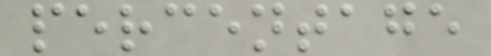percentage
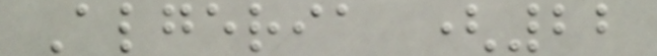Algeria (22
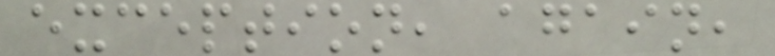exception, again,
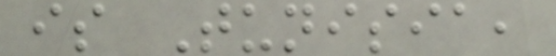is Tunisia,
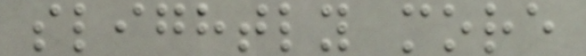slightly more
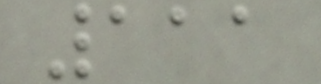111
